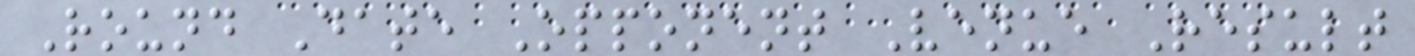Round Date Opponent Venue Result
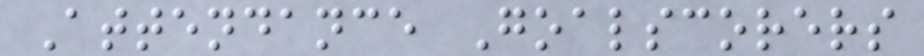Attendance Goalscorers
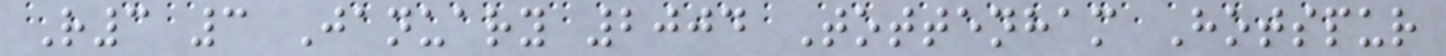R3 3 January 2004 Tottenham Hotspur
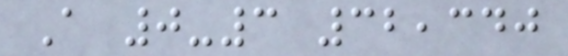A 0-3 32,340
